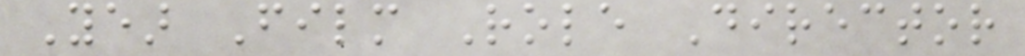Year Film Role Director
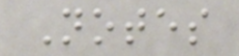Notes
